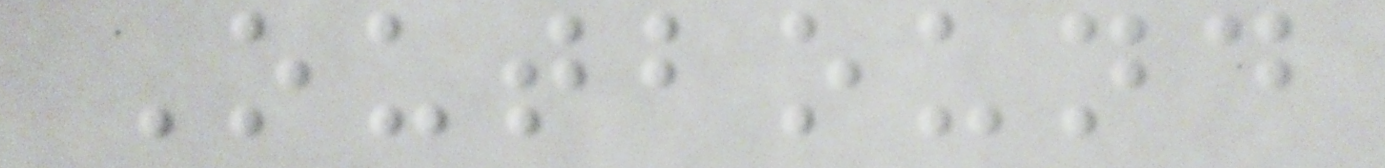Outbound
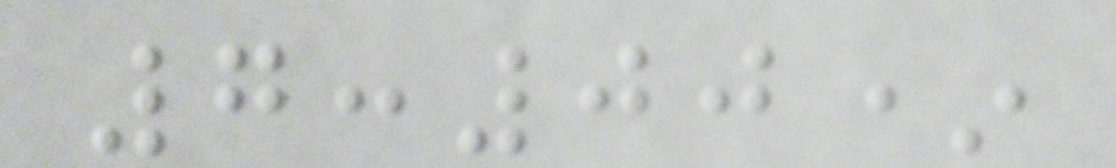7:00*
